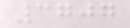3707
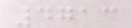4713
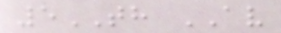5TH AV
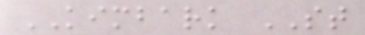KIMBARK ST
